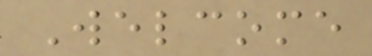Welcome
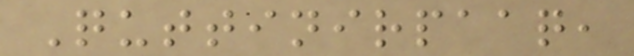Quttinirpaaq,
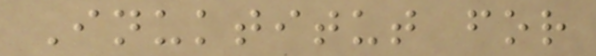Inuktitut for
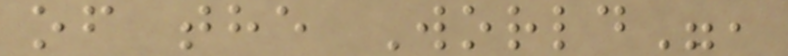of the World",
